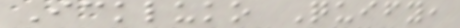Ickluko Quify,
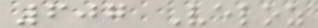607 Veloz
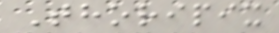Thoripix
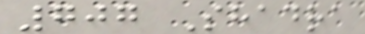707 Shadra
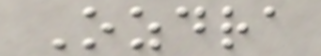Ozdra
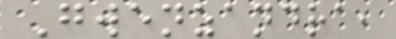Gwenzandra,
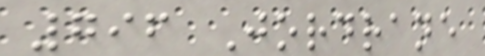796 Jordrane
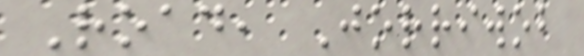Road, Jorriwob
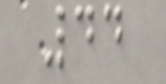44
